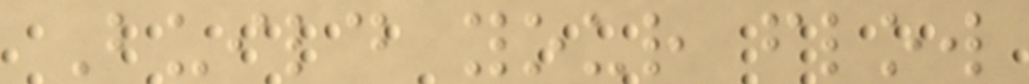Build your flow
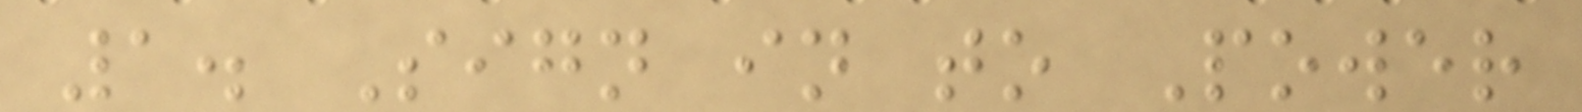1. Sign in to Power
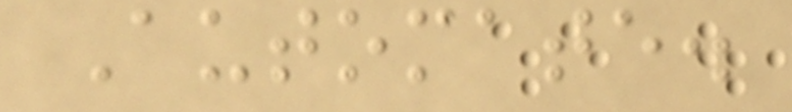Automate.
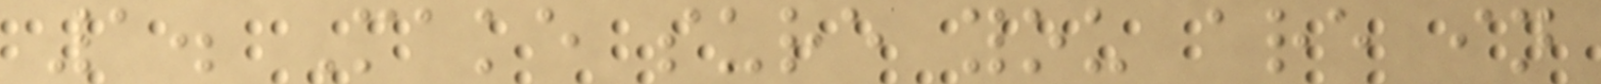1. Make sure you are in
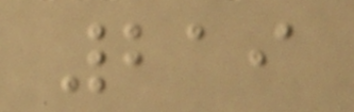219
